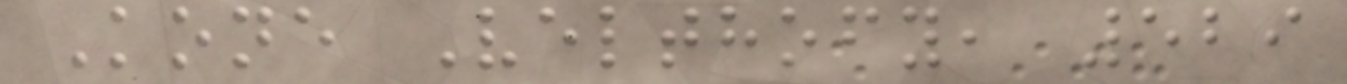Kone Velthofy, 529
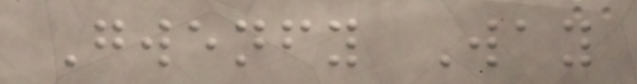Gwenfy Way
